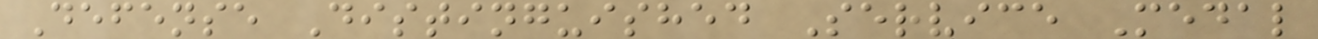Defense Distinguished Service Medal
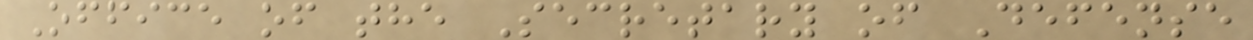Office of the Secretary of Defense
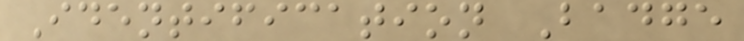Identification Badge
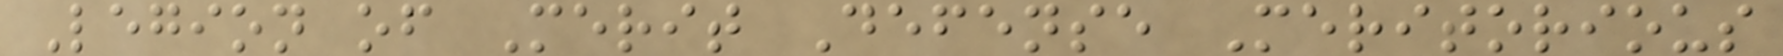Legion of Merit Defense Meritorious
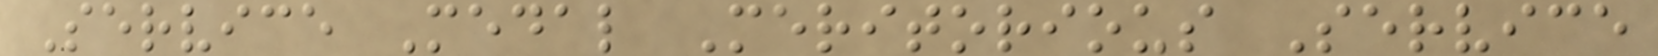Service Medal Meritorious Service
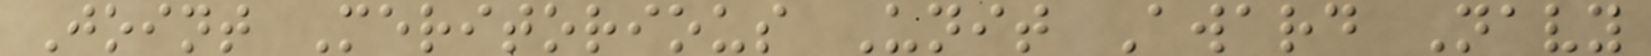Joint Meritorious Unit Award Navy
